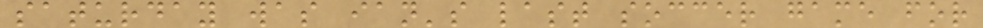saturday was ian's last soccer game for
